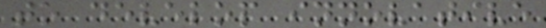to develop innovative
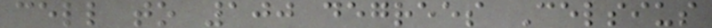cell to 100 degrees Celsius
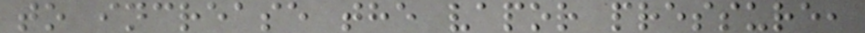to increase the vapor pressure,
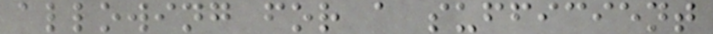allowing for a sufficient
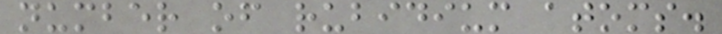number of rubidium atoms.
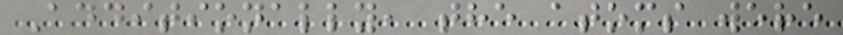Additionally, the atoms were
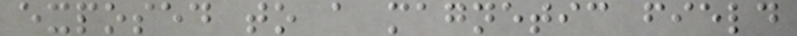exposed to a magnetic field
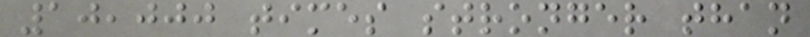10,000 times stronger than
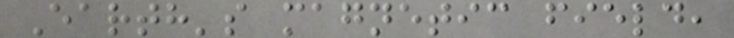Earth's magnetic field,
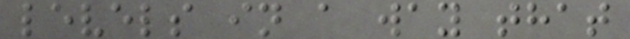levels in a way that
